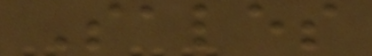Sales
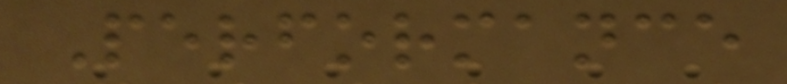Performance
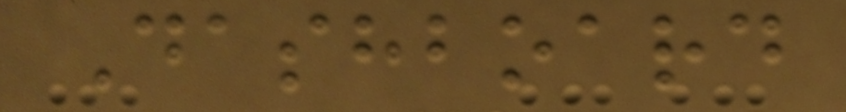Dashboard
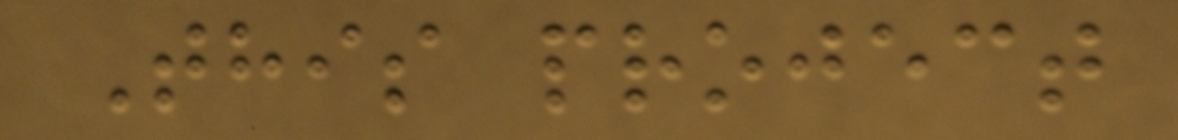This project
